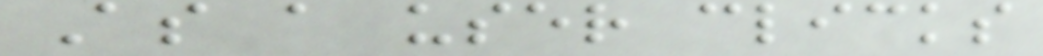As a user clicks
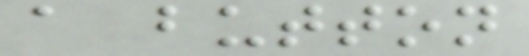a button
